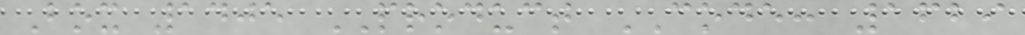Box 1405 PRODUCT CODE: 1629
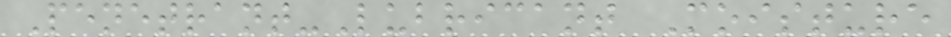Penetrant-Lubricant Moisture
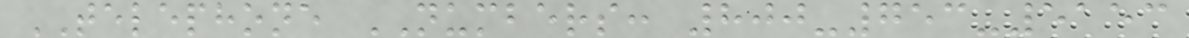TELEPHONE NUMBERS: 800-753-5153
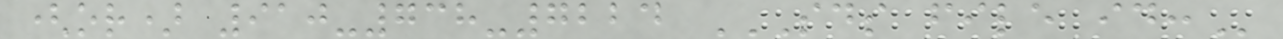(or) 910-738-7224 SDS FILE ID:
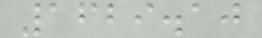1629.10
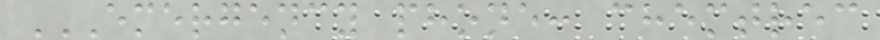EMERGENCY PHONE: CHEMTREC
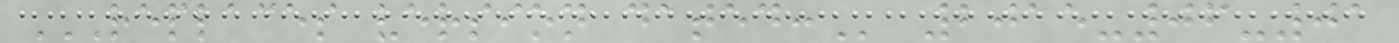REPLACES VERSION DATED: 2015-06-01
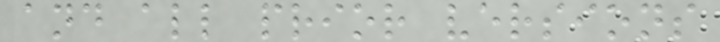and all prior versions
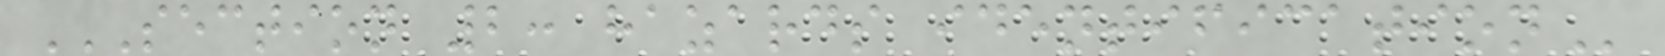SECTION 2: HAZARDS IDENTIFICATION
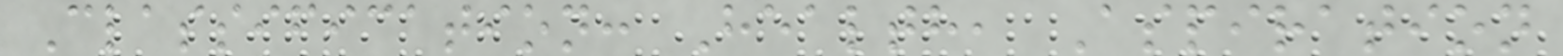Classification: Health, Aspiration
